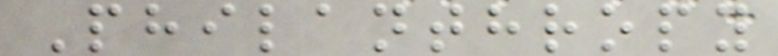Philanthropy
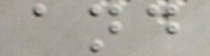and
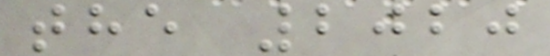the 2020
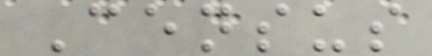Census
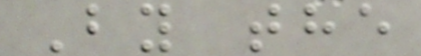By the
